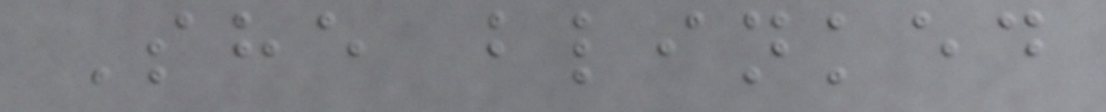She blinked
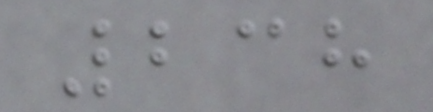238
